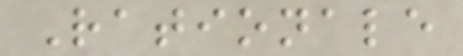Rationale
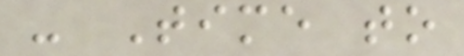- Time to
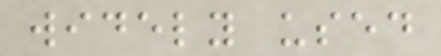widely used
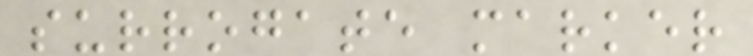surrogate marker
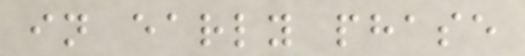in early phase
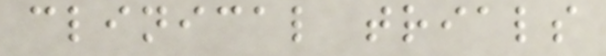clinical trials
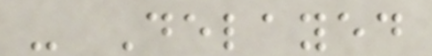- Delayed
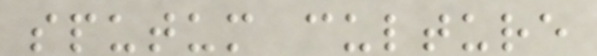sputum culture
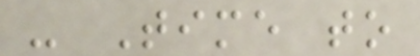- Time to
